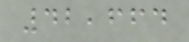42,664
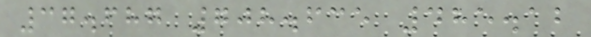37.687 708.635 485.12
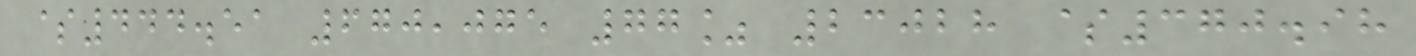$444.51 670,075 77% 23028 $370.98
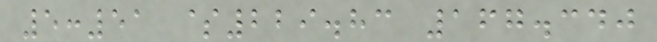5:51 $229.83 167.340
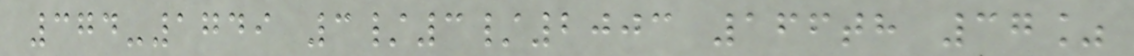374-1749 3/3/2003 166th 37%
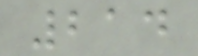214
